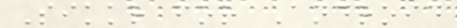Sikkr for Android
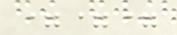===
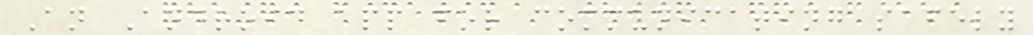An Android app for communicating safely
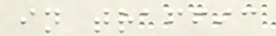in traffic
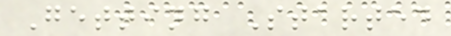Getting Started
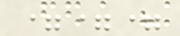===
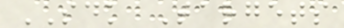SDK Targets
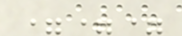===
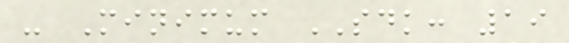- Minimum SDK: 19
